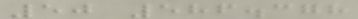50 586.378
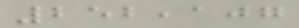252,107
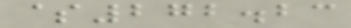$272.23
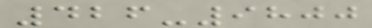426-9800
